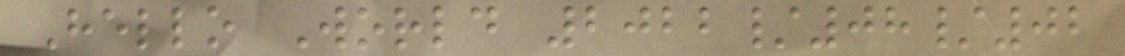Hello World 2022/08/02
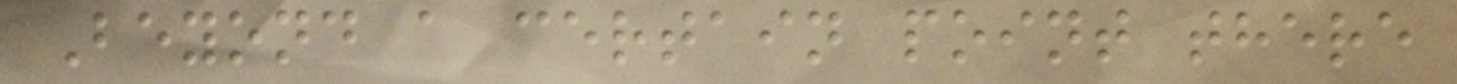Beyond a certain point there
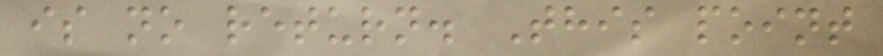is no return. This point
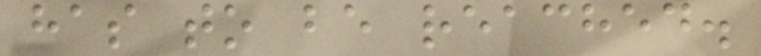has to be reached.
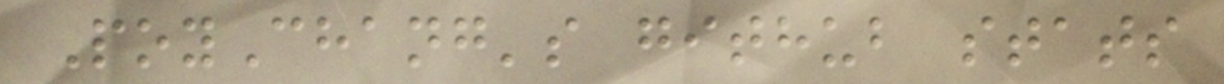PoyChang's github stats
